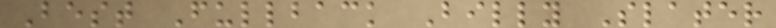Best Fullback Billy Slater
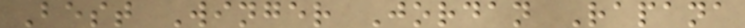Best Winger Jordan Rapana
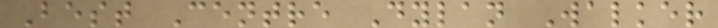Best Centre Dylan Walker
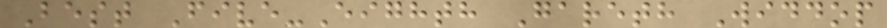Best Five-Eighth Gareth Widdop
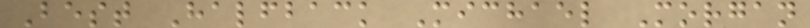Best Halfback Michael Morgan
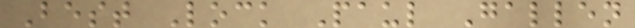Best Lock Paul Gallen
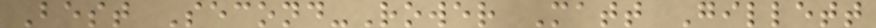Best Second-Rower Matt Gillett
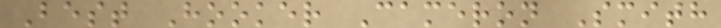Best Hooker Cameron Smith
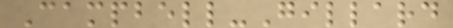Campbell-Gillard
